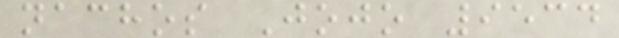nachos Jojo 9534
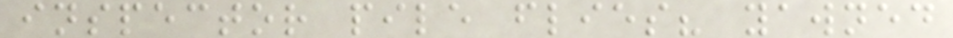inspector pile flies? yawned
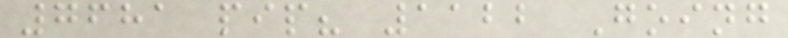7681 pip? 1122 Going
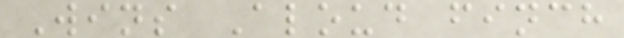Wins Aloud finch
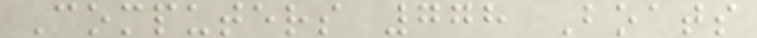Computers 778 Boats
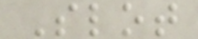Slot
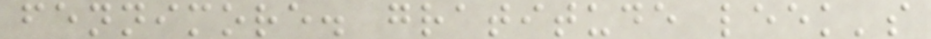fennimore. gratitude leek's
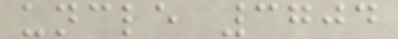uncle 3704
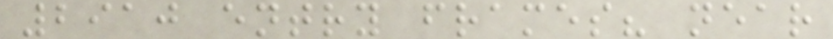2910 entry frames? near
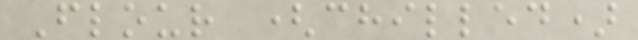Flour (chilled)
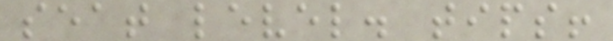seat level. tips!
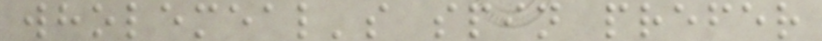wholemeal's spin prefer
